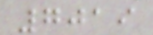7019
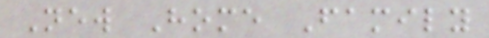New Home Family
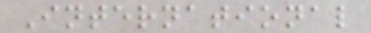International
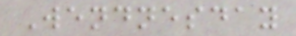Wendnesday
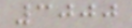3000
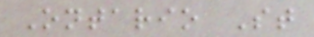Ontario St
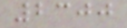2300
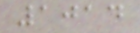1014
